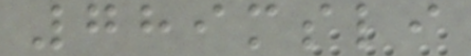789msli
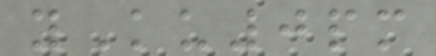yKu0pm
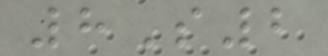8S2
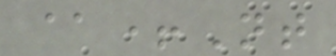@+Nt
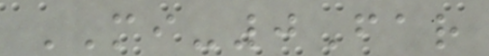MI-0Far
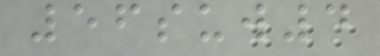56suw4
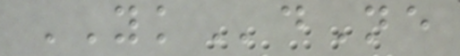YKdNe
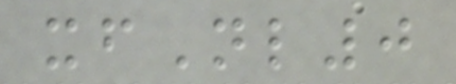xfNl0
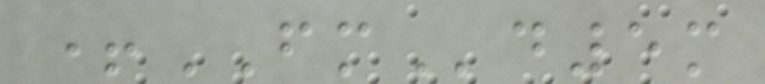+FMd5m
